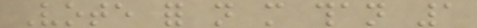Vote for not more than 1
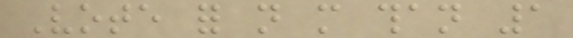Vote for not more than 1
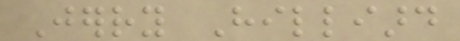Jerry Hilliard
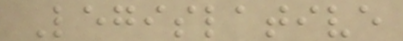Legislative
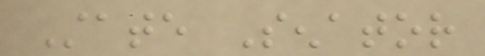State Senator
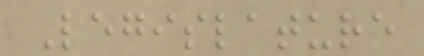Legislature
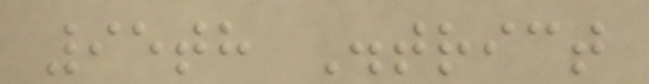95th District
